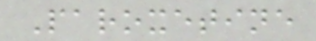Paroxetine
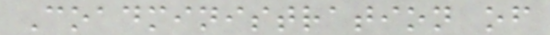Coadministration of
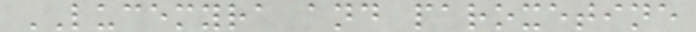LUCEMYRA and paroxetine
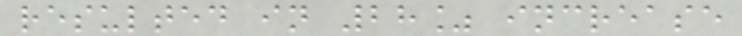resulted in 28% increase
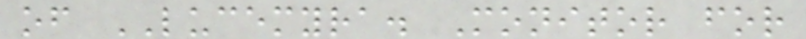of LUCEMYRA. Monitor for
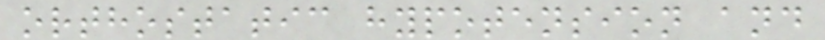orthostatic hypotension and
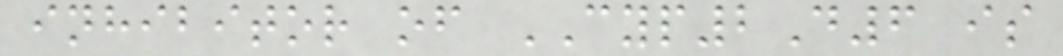inhibitor of CYP2D6 is
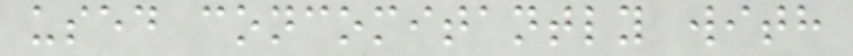used concomitantly with
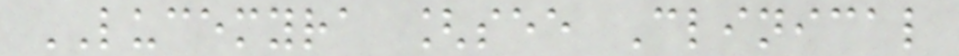LUCEMYRA [see Clinical
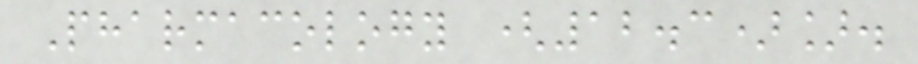Pharmacology (12.3)].
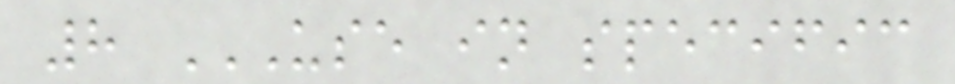8 USE IN SPECIFIC
